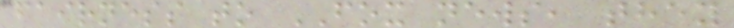fairness to FOX news, they
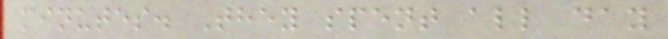minutes. They spent all day
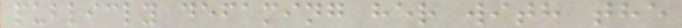publicly defaming her with the
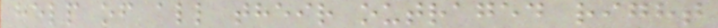help of all their outraged right
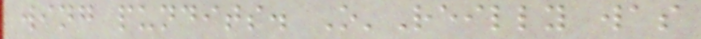wing pundits. O'Reilly was
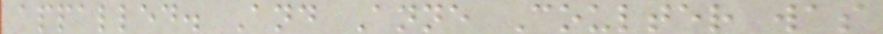appalled. And Anne Coulter was
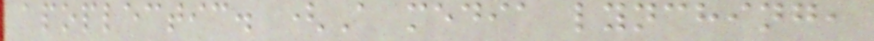apoplectic. (A media lynching,
